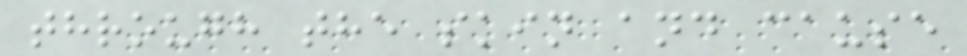through the skin and cause
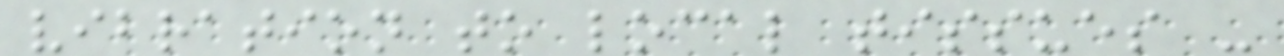vibration to local tissues -
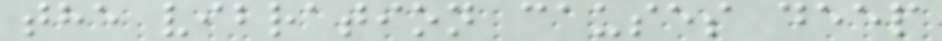the vibration causes deep
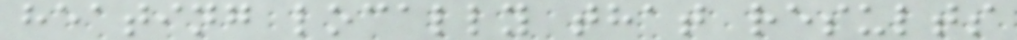heating locally that results
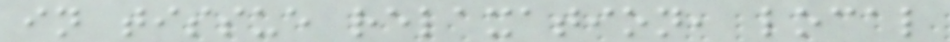in tissue relaxation, local
